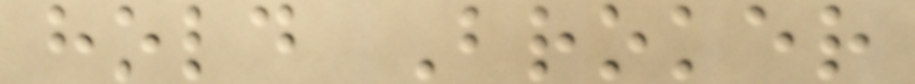hold Broker
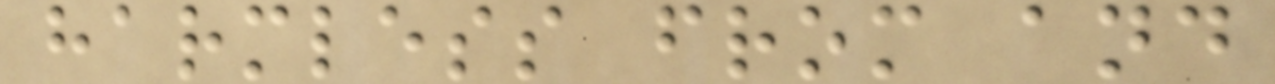harmless from and
